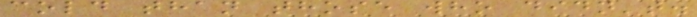cold than those who didn't.
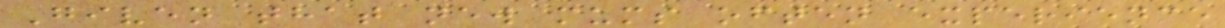Given that new mums often experience
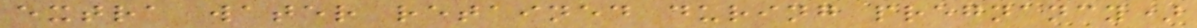extra water retained during pregnancy)
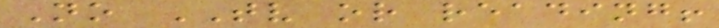No TV or reading!
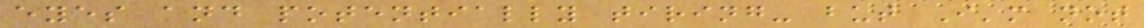eyes and potentially tiring- but I'm not
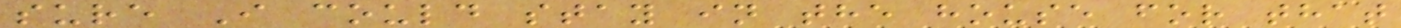sure I could stay in the house for that
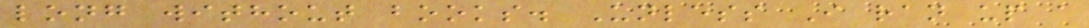long without books. Unless I ran up a
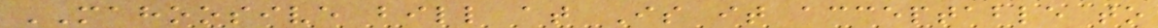MAHOOSIVE bill at Is it acceptable to
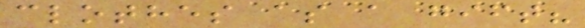clothes as a gift?
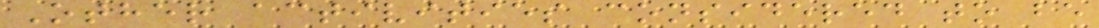Other activities considered to be
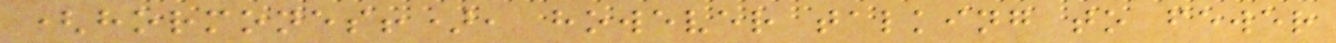(hormones!), however talking to fewer
